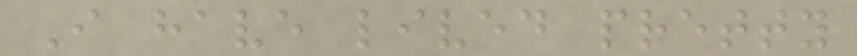I have lived pretty
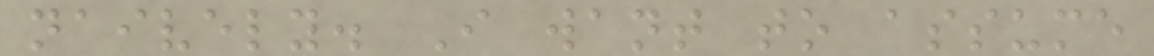naively. I want to assume
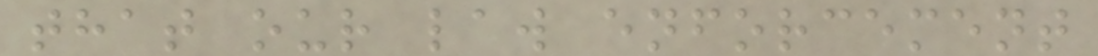that our law enforcement
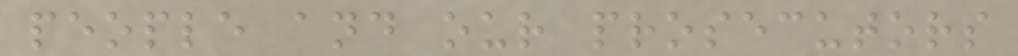people and our prosecutors
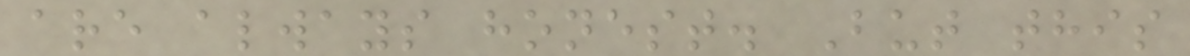are always honest. But this
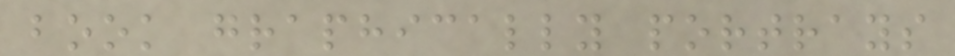book graphically portrays
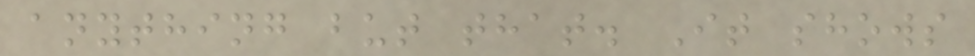anything but that. It shows
